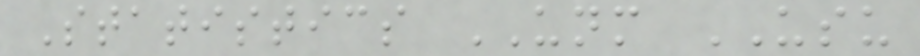Statistics UNM USU
